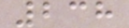238
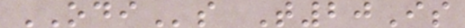ODIs T20Is
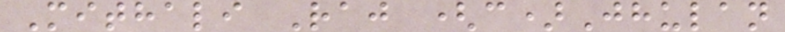Mithali Raj (c)Jhulan
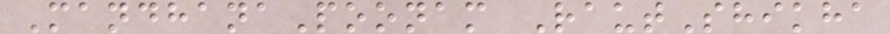MandhanaPoonam RautShikha
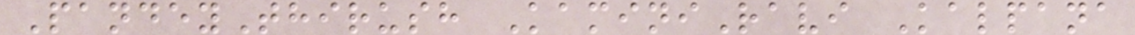PandeyThirush KaminiRavi Kalpana
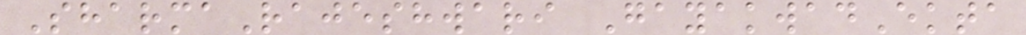SharmaRajeshwari GayakwadEkta
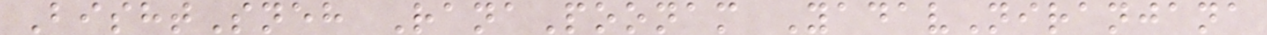BishtSneh RanaPoonam YadavNiranjana
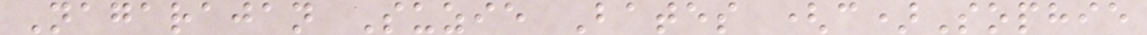Nagarajan Suzie Bates (c)Sophie
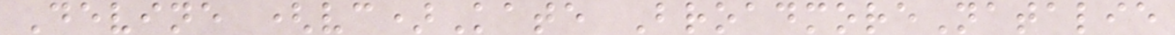Devine (vc)Kate BroadmoreNatalie
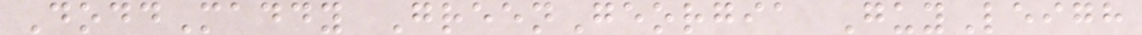DoddMaddy GreenGeorgia GuyLeigh
